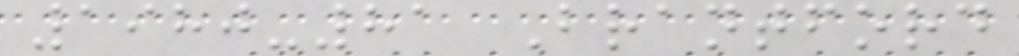1980-81 Brantford
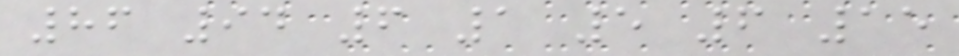86 94 6 1 5 6 15
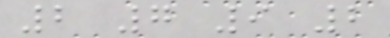2 7 9 2
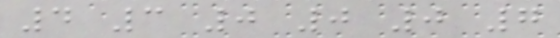4 3 0 0 0 7
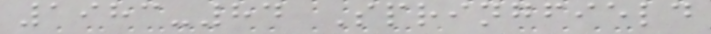1983-84 Springfield
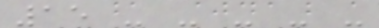15 - - - - -
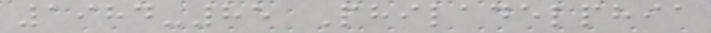1984-85 Philadelphia
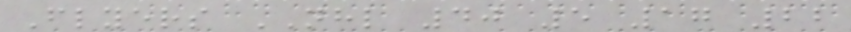Flyers NHL 40 5 17 22
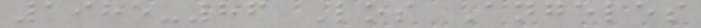1985-86 Los Angeles
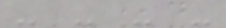- - - -
